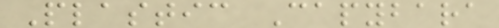Plastic Capybara
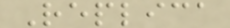Replica
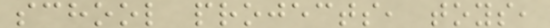school projects, toys,
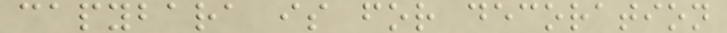capybara is for decoration
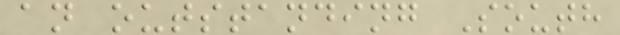an outstanding South
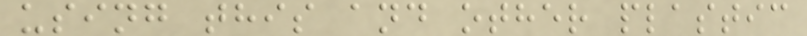using this and other plastic
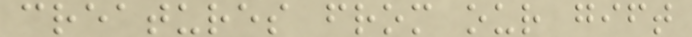creatures from our gift
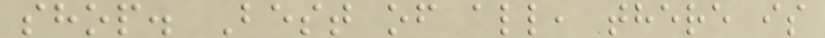shop. Best of all, there is
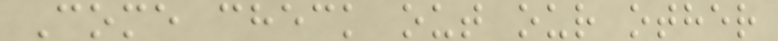Come check out our other
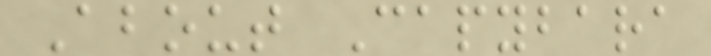About Capybara
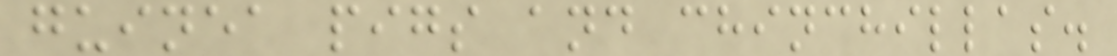guinea pigs and chinchillas.
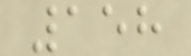158
